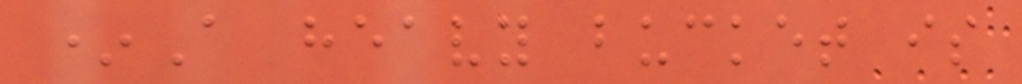*A heavy bucket is
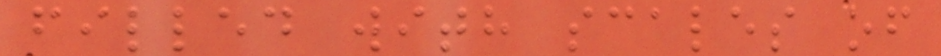filled with scales of
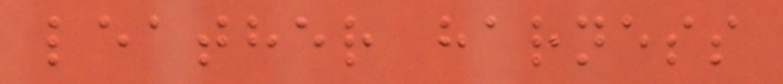leather harness
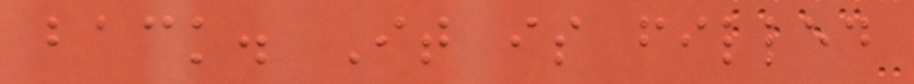back. It is filled
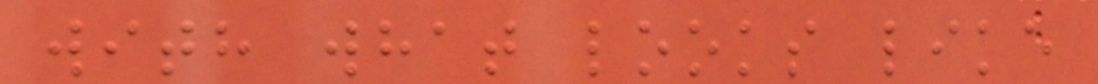with what looks like
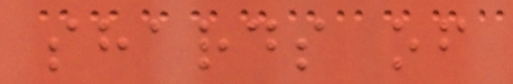shards of
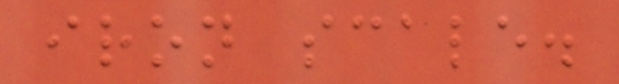iron scale.
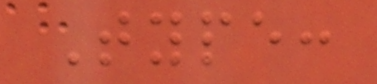Type:
